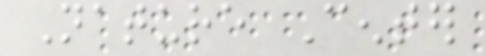Nature Center
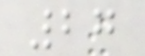27
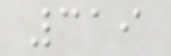319
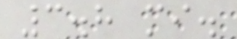3.8 mi.
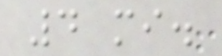4 mi.
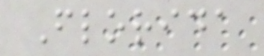Florida
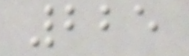225
